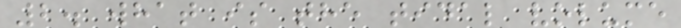2. what is the tidal volume
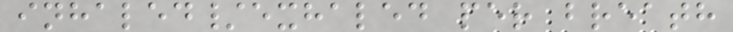inhaled/exhaled per breath
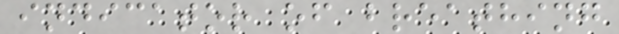indicator of breathing
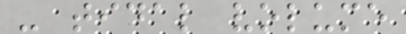- tidal volume
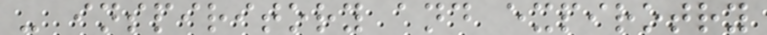- inspiritory and expirotry
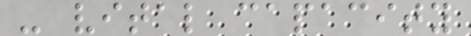- vital capacity
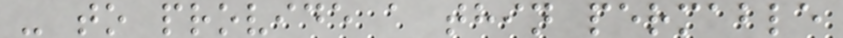- to provide a thin permable
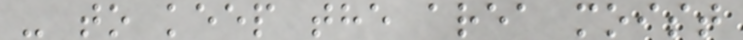- to keep the area moist
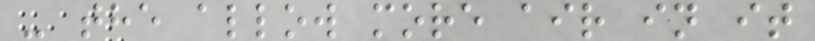- the allow more air in it
